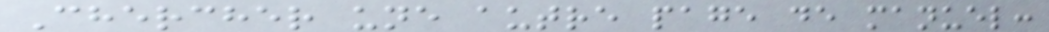Chercher une autre page de manuel:
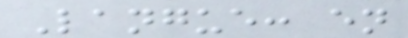Langue: en
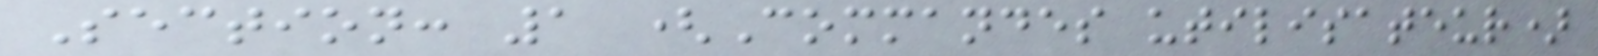Section: 1 (Commandes utilisateur)
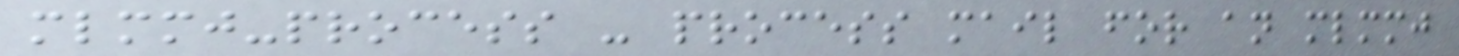mlmmj-process - process mail for an mlmmj
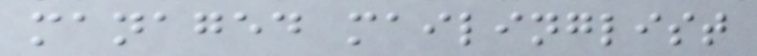managed mailinglist
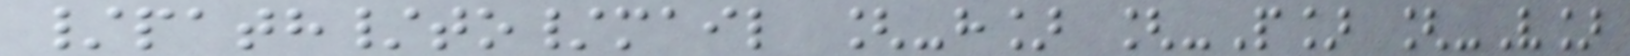/path/to/mail [-h] [-P] [-V]
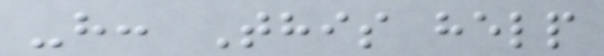-h: This help
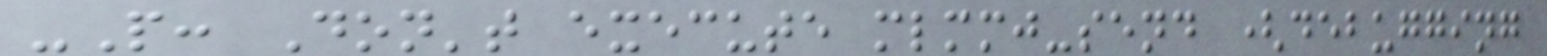-P: Don't execute mlmmj-send (debugging
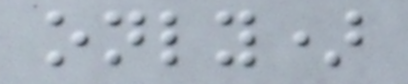only)
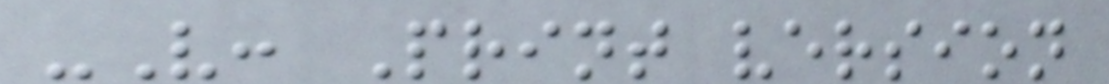-V: Print version
